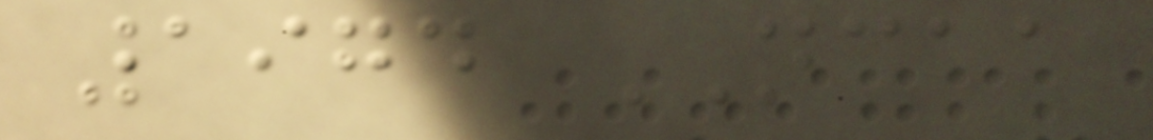1974 NCAA
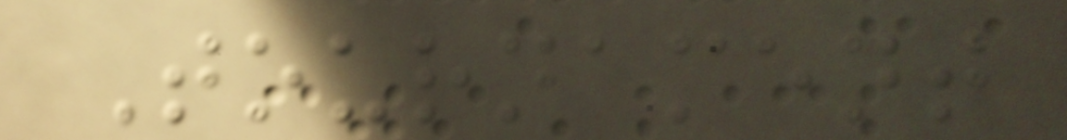Tournament
